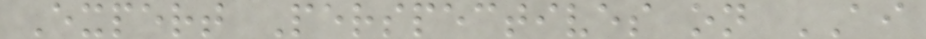Expert Perspectives on AI
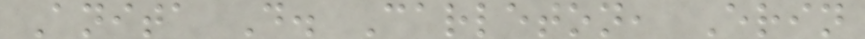Anita D. Carleton, Erin
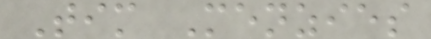Tim Menzies
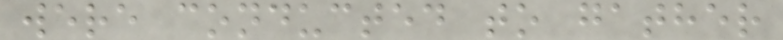were conducted to gather
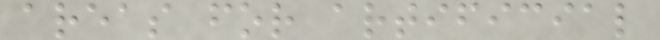areas for artificial
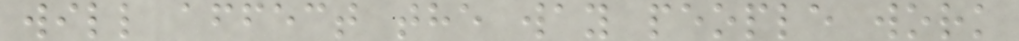will affect the way people work
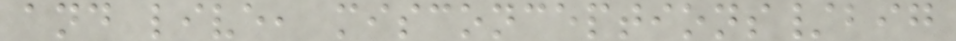and live, misconceptions/big
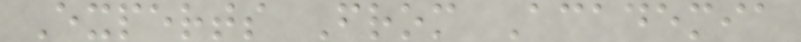Experts From Academia
